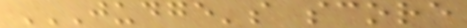JUDGE'S SCORE
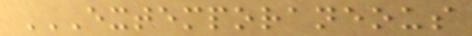EXTEMPORANEOUS
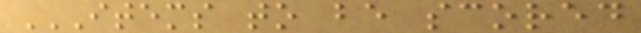ITEMS TO BE SCORED
